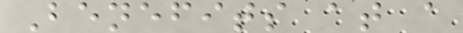Benefits at a
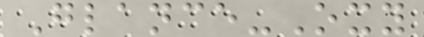Glance-Oxy
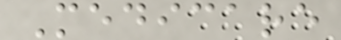Medicare
